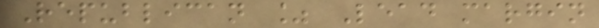Republican % Lead margin
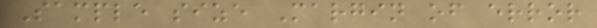Sample size Margin of error
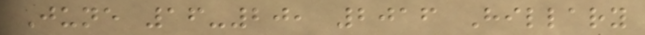June 16-20, 2016 Hillary
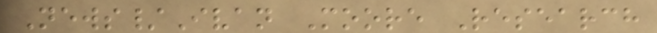News/Ivan Moore Research
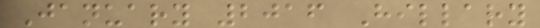January 2016 Hillary
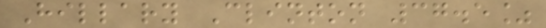Hillary Clinton 37.5%
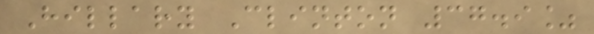Hillary Clinton 37.9%
